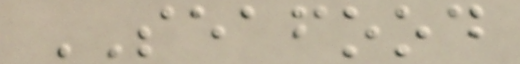SEAFOOD
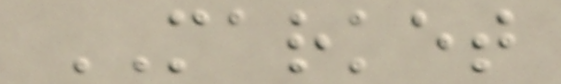MARKET
